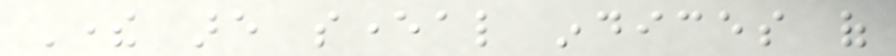There are several indices of
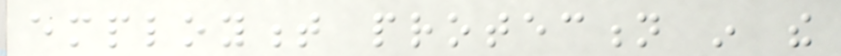employment protection in the
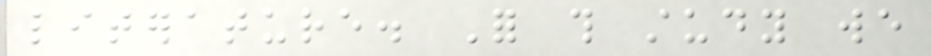literature. For this study we
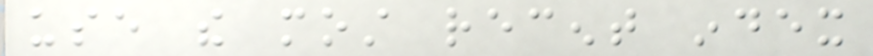use the most recent index
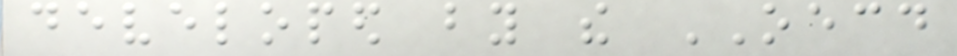developed by the OECD
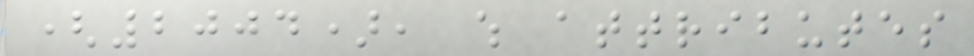(2004), which attributes
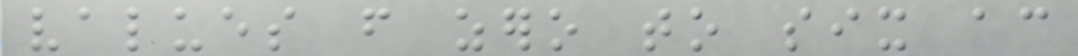values from zero to six according
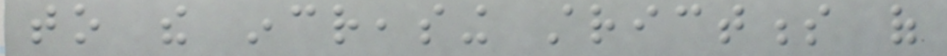to the increasing strictness of
